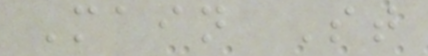Main St
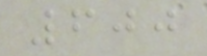600
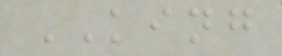KING
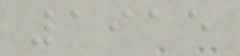1915
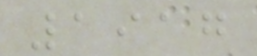1917
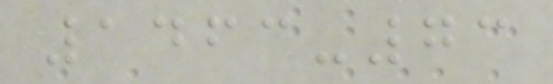1463-73
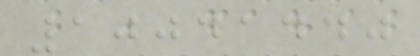10041440
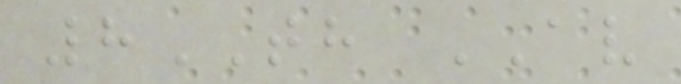8TH AV
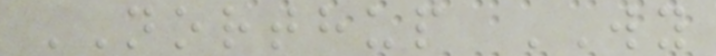NORTHUP WY
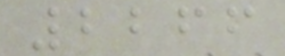2266
